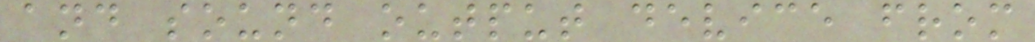and sound output device from
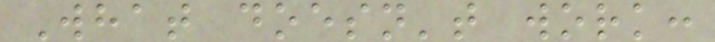What doesn't work:
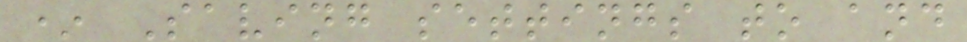* Saving settings to and
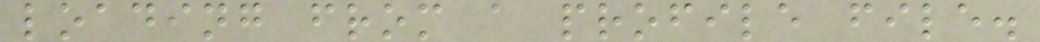loading from a profile file.
